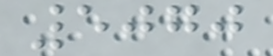5070
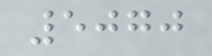5070
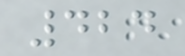424
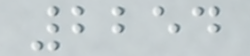2254
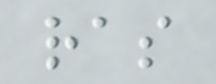ras
